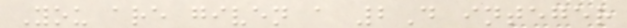You are given a 2D integer
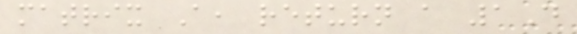matrix A, return a 1D
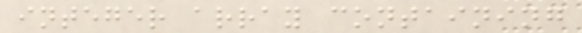integer array containing
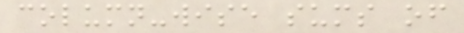column-wise sums of
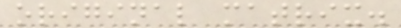original matrix.
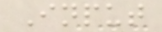Input
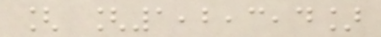[ [1,2,3,4]
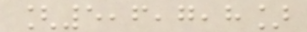[5,6,7,8]
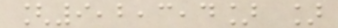[9,2,3,4] ]
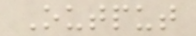Output
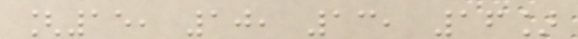[15, 10, 13, 16]
